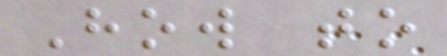How to
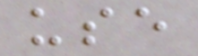use
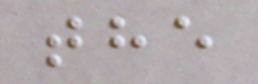the
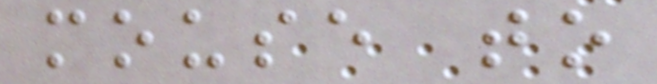mouse to
